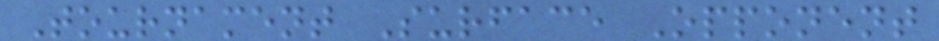Tournament Surface Opponent
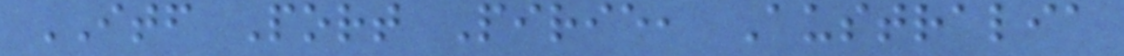ITF Port Pirie, Australia
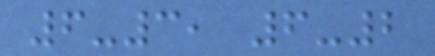6-3, 6-2
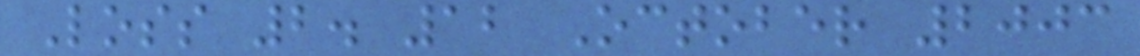Loss 2. 12 October 2003
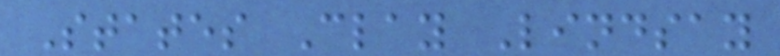States Clay Lindsay
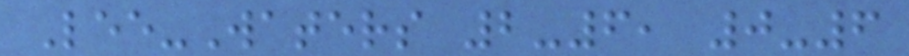Lee-Waters 2-6, 0-6
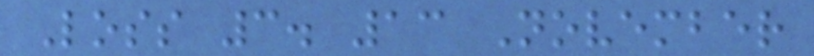Loss 3. 13 November
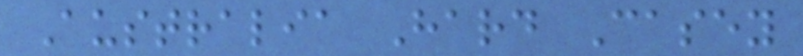Australia Hard Casey
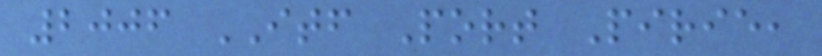2006 ITF Port Pirie,
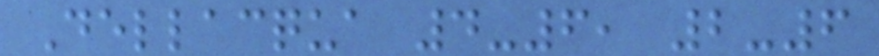Dellacqua 4-6, 2-6
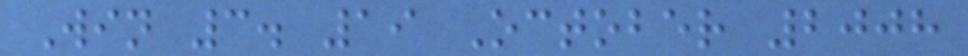Win 3. 19 October 2008
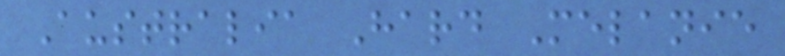Australia Hard Melanie
